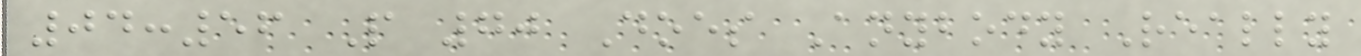04:56 P 70 Does Anybody Really
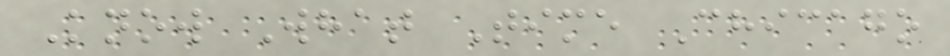Know What Time Chicago
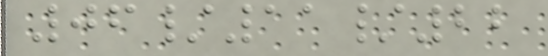06/11/22
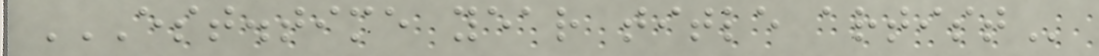EST.TIME YEAR TITLE ARTIST
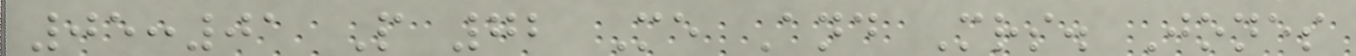05:01 P 72 Me And Mrs. Jones
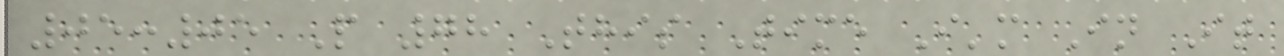05:05 P 78 This Time I'm In It
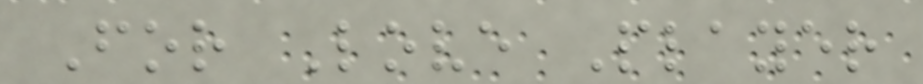For Love Player
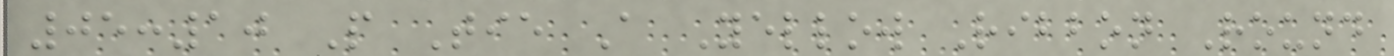05:10 P Tie A Yellow Ribbon Round
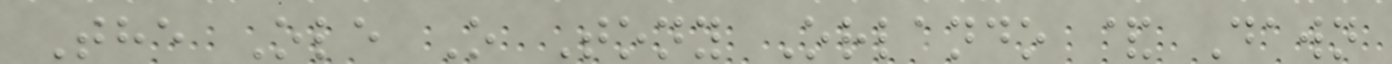The Ole O Tony Orlando & Dawn
